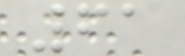61
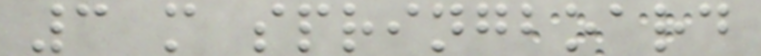3 m springboard
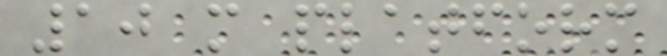10 m platform
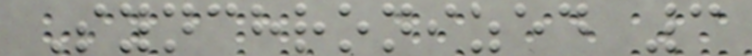Synchronized 3
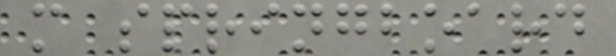m springboard
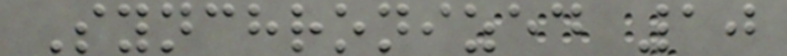Synchronized 10
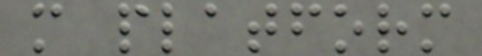m platform
